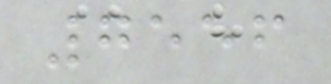7556
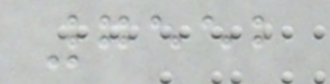7552
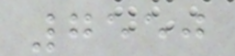7550
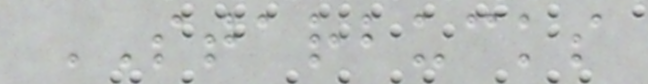STARBUCKS
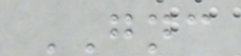GNC
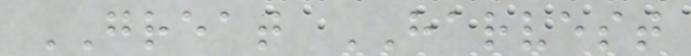GREAT HARVEST
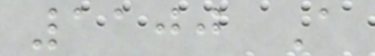1100 A
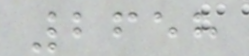2658
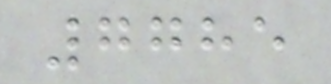7785
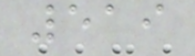519
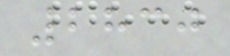2830
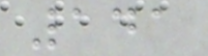141
